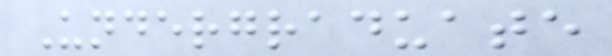Undergraduate
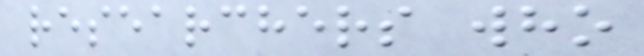researchers who
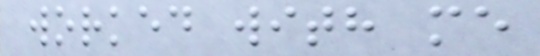worked with me
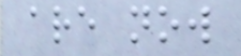are now
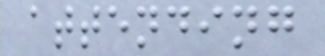attending
